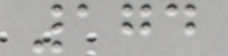174
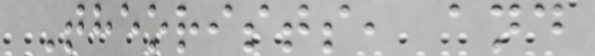Theorists, and
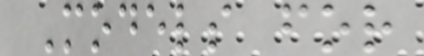Models for
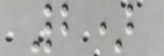2)
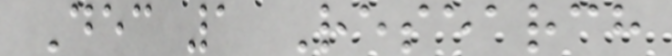Dec 1 Research
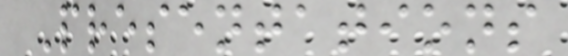Presentations
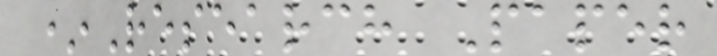*Research Paper
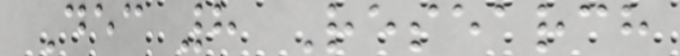Dec 8 Research
